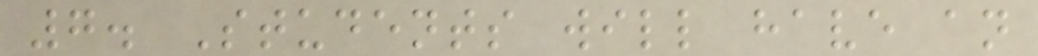7. Students will have an
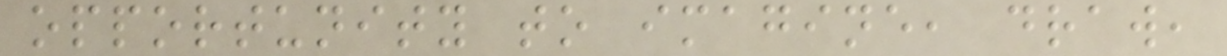opportunity to imagine, draw,
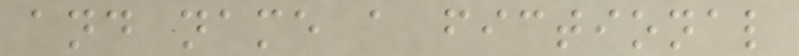and name a fictional
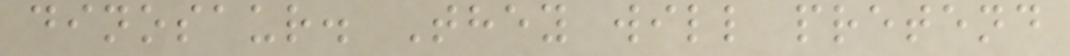dinosaur. They will pretend
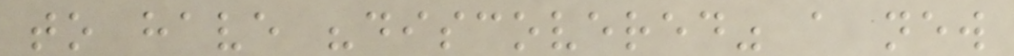to have "discovered" a new
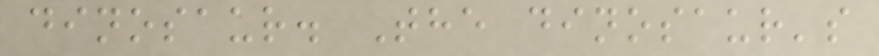dinosaur. The dinosaur's
